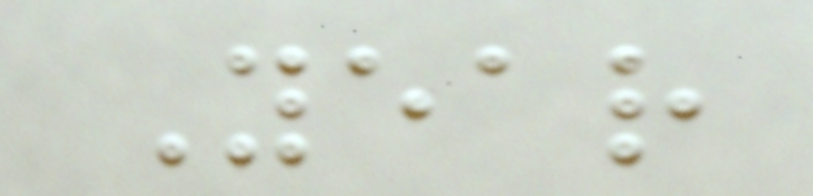Year
